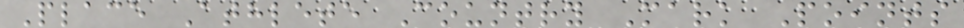Place Athlete Country Mark Points
